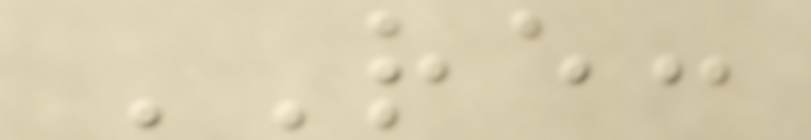RE:
